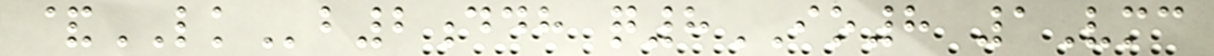&LKb2ddh q8IO8 1Vmc
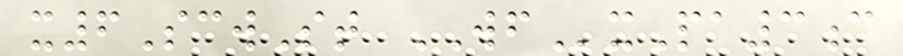x6ScwSt WFxPa3c
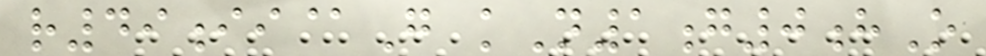r49ii@G kN1g0hO
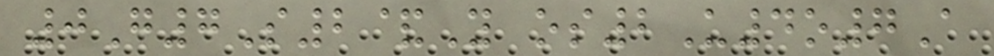0G7S2&Y os2U4o7A
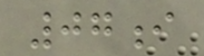07i
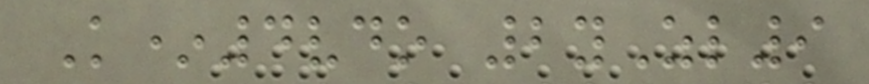K*4vdo 2yZl9
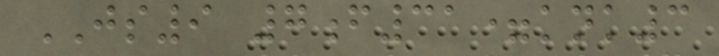JS9 7f31=knk3
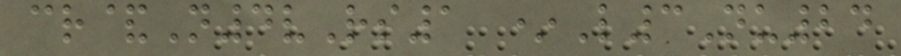cr&N4vRs1 *L3Nu24
